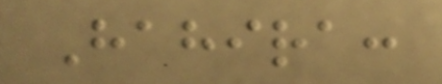Hahira:
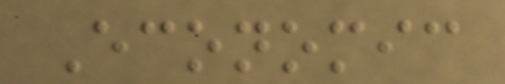Economic
